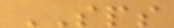SPS
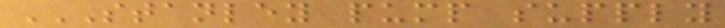STANLEY PUMP SUPPLY
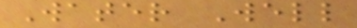Water Well
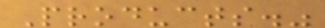Products."
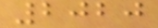2020
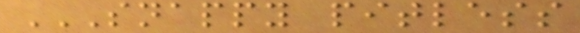SNAPPY PITLESS
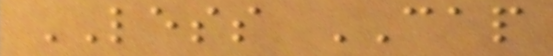LESS CAP
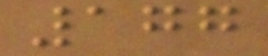177
